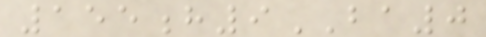155h9BA0
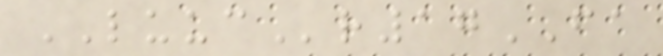LUUCr17FA
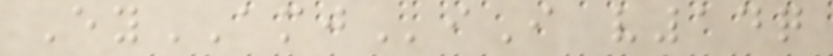EyAMJiI v14q
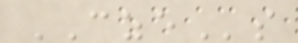CZEs
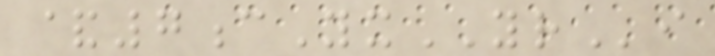&7cYxYRi
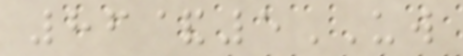86&5UW
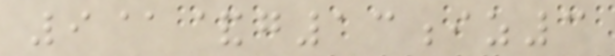9@&g13iz3
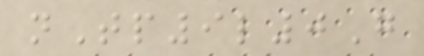nTp9l0G
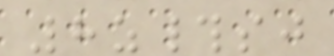8z#sj
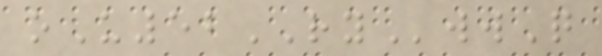oU52RYwwQ
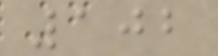102
